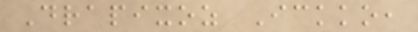Drapixoz Ickko,
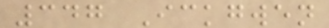347 Ickgwen
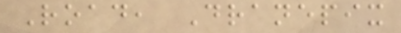Road, Dranepix
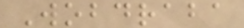Wobdraba
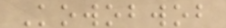Kowobwob
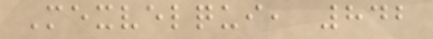Mexvelqui, 842
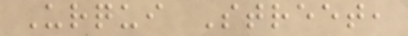Urqui Street,
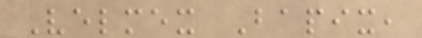Velmex Bapix,
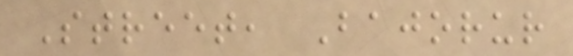Street, Bajorur
